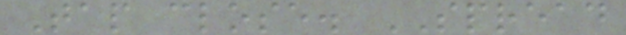Tap close. SPREAD
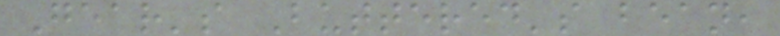Gear's Buttered's bean,
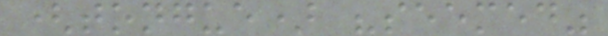(tongue) "seemed"
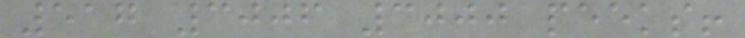517 3006 3000 peeks!
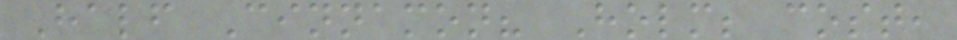Half Cinnamon? Holm; cost,
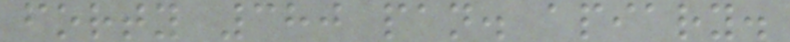forty 380 pan. apiary.
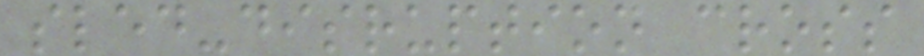sled-disruption cross
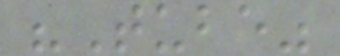"Tube"
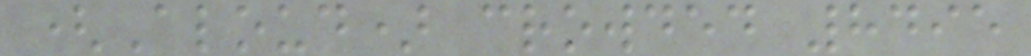(Aloud) crowded 8495
